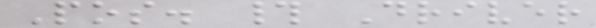Pos. # Driver
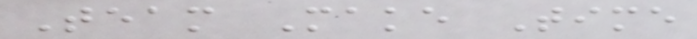Team Make Time
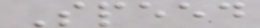Speed
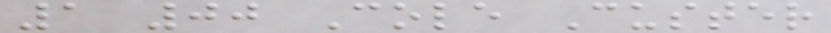1 00 Cole Custer
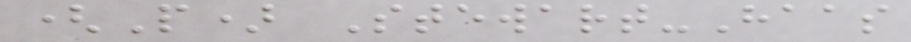(P) Stewart-Haas
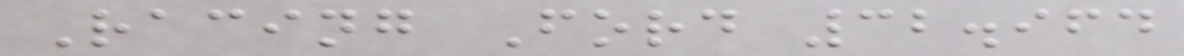Racing Ford 32.964
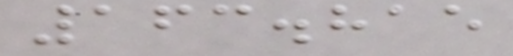163.815
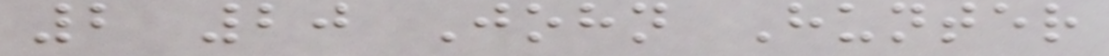2 20 John Hunter
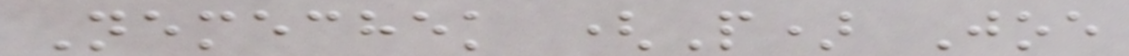Nemechek (P) Joe
